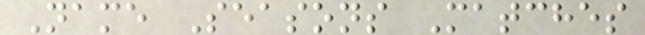Name Seasons Matches
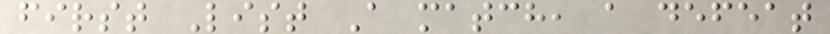first List A match, a defeat
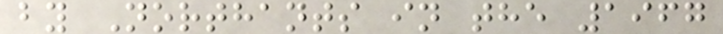by Northants in the 1967
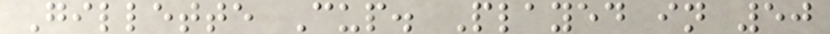Gillette Cup. Played in 50
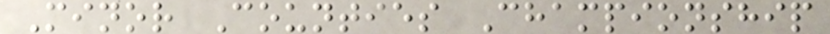Minor Counties Championship
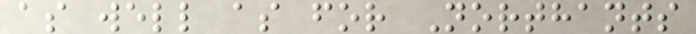as well as for Northants
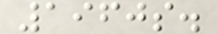1960s.
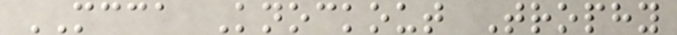MCCA Knockout Trophy
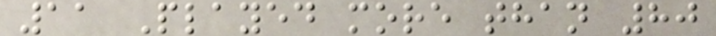11 Played more than 80
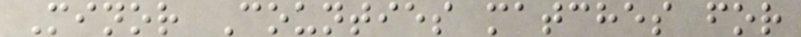Minor Counties matches for
